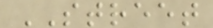STREET
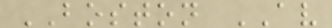BOSTON AV
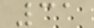31
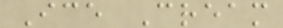Ice Cream
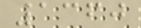1360
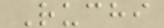Ruchi
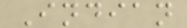Indian
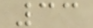33
